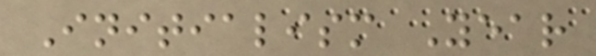Initialism Year
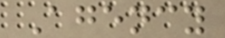Agency
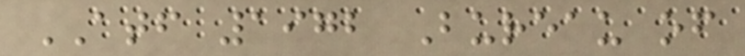ATF 1972 Bureau of
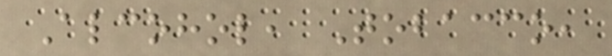Alcohol, Tobacco,
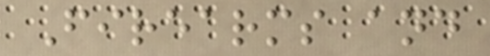Firearms and
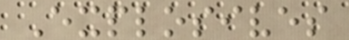Explosives
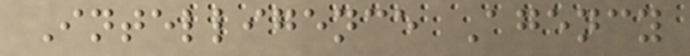Intelligence Agency
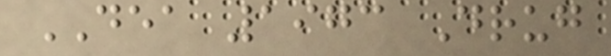DEA 1973 Drug
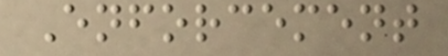Enforcement
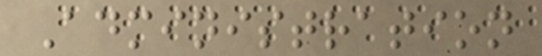Administration
